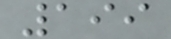199
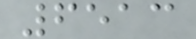6513
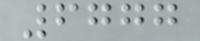6777
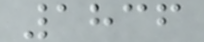1836
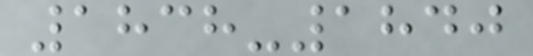1838-1840
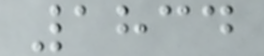1834
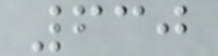630
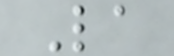La
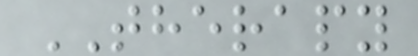THERAPY
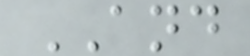AND
